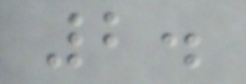2.
